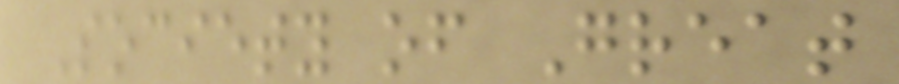Society of Great
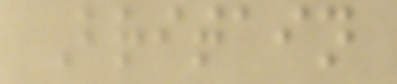Britain
